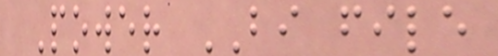Power BI file
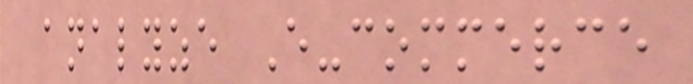analyze E-commerce
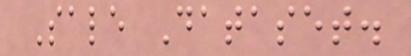Sale Dataset.
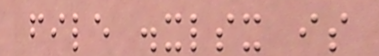file .xlsx is
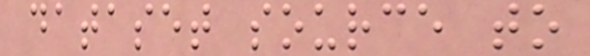dataset source to
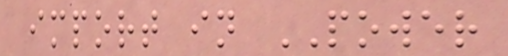import in POWER
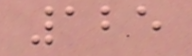125
